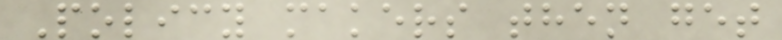Policy makers then get
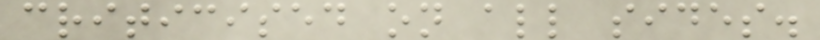criticised on all sides.
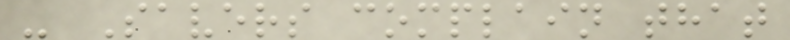- Savers complain that
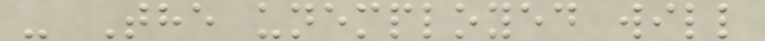- The unemployed will
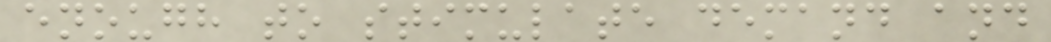enough to stimulate demand and
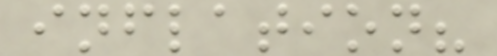inflation?
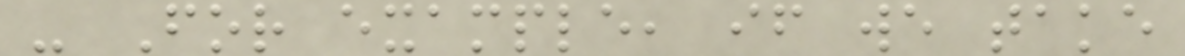- For example, if we take
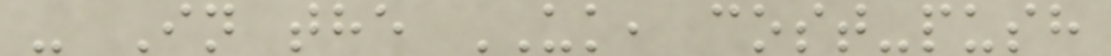- In the UK, cost-push
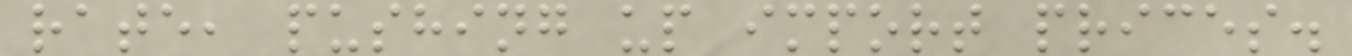rate, pushing up import prices.
